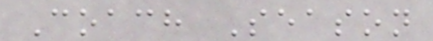Coach Season
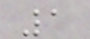1
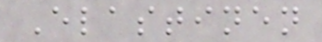Elastinen
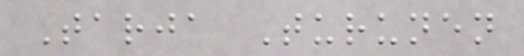Tarja Turunen
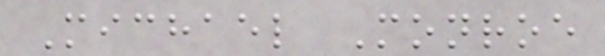Michael Monroe
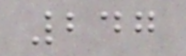247
